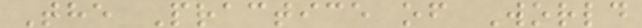The Practice of World
